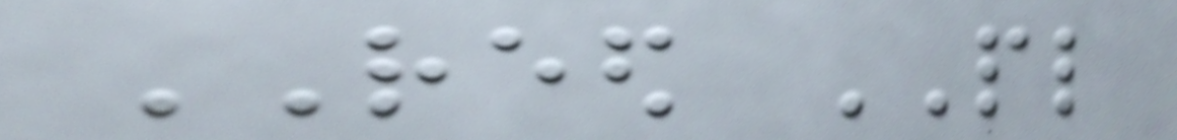REED PL
